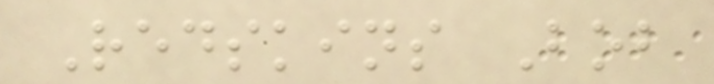Redskins Bob
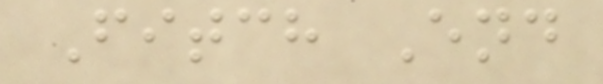Fitch End
